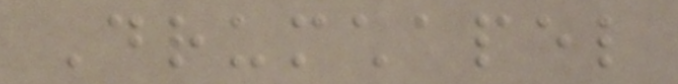Drumchapel
